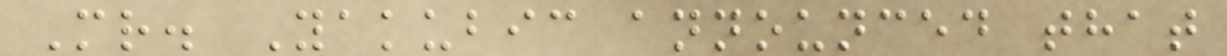Mr. Yakubic announced that
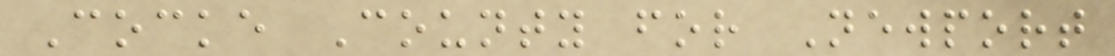Cocke County for Newport
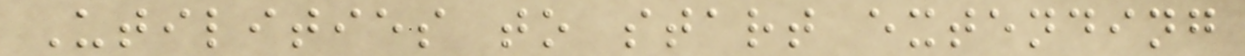Utilities to start extending
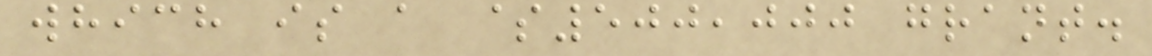which is a $500,000 grant.
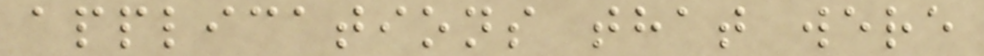applications that were
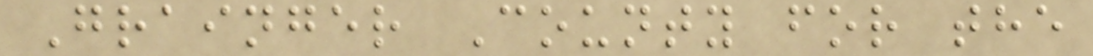Grainger County for the
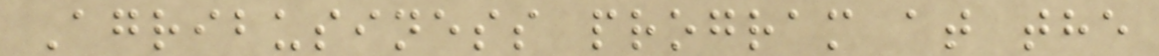Agribusiness program at the
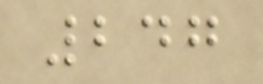247
